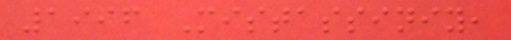1996 Mistassiniy,
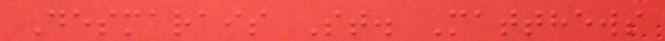Desmarais St. Matthews
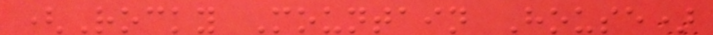(Rocky Mountain House)
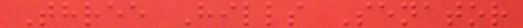Three Hills Senator
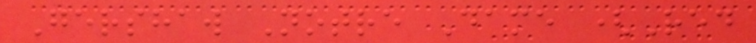Gershaw Notre Dame (Red
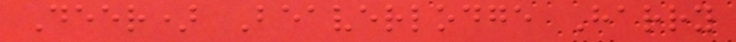Deer) Beaverlodge Harry
